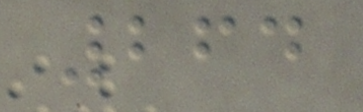264
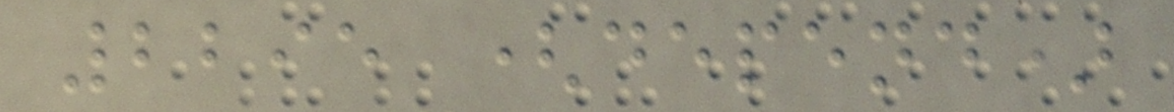2295 (depend)
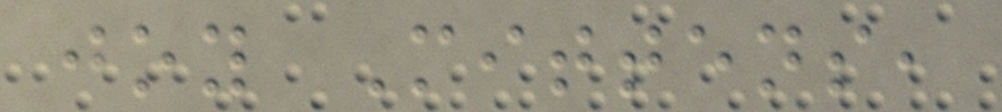joy Mittens,
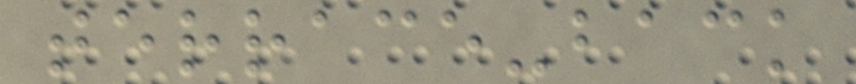terrace-back
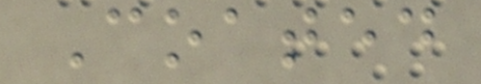Coated
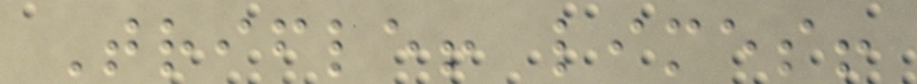Trifle! limes!
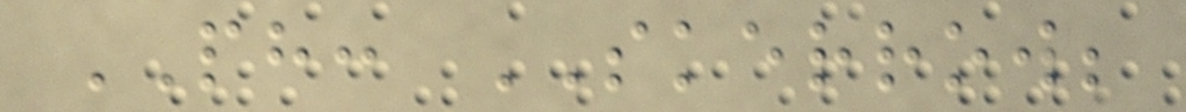PH: SKERROW;
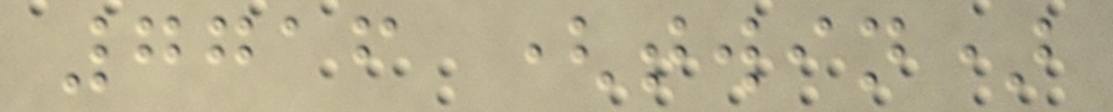7716 (twin)
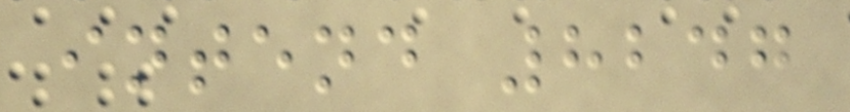intend 8247
